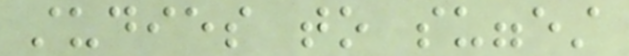studies to suggest
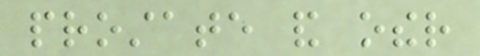prostate and other
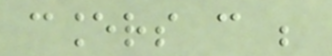cancers can be
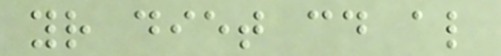your diet could also
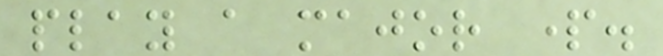play a major part.
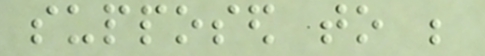supposed to be
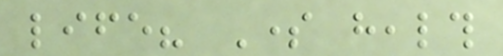life? Some health
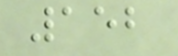152
